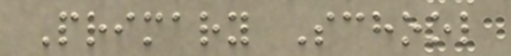Primary School
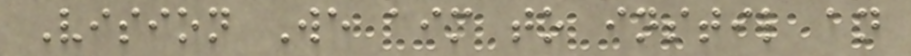Vision We aim to instil an
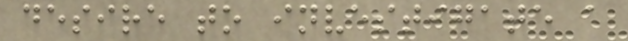desire to investigate a
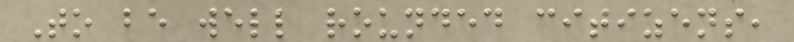To be well rounded citizens,
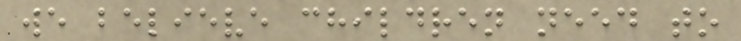we believe children need to
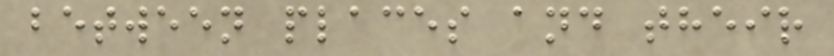between places and their
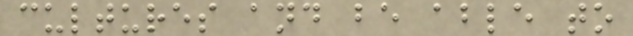cultures and be able to
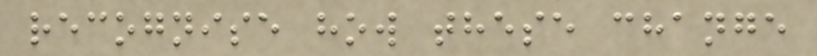recognise how these change
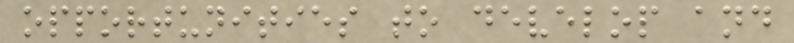opportunities to develop and
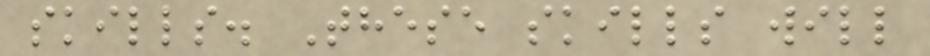skills. These skills will
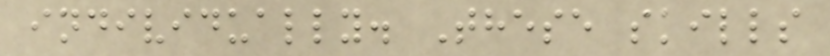individually. These skills
